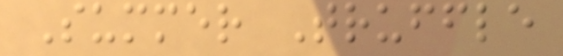Summer Truffle
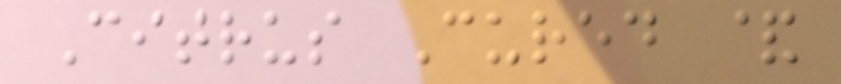Citrus Cured &
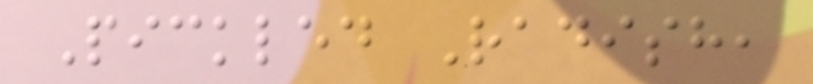Pickled Radish,
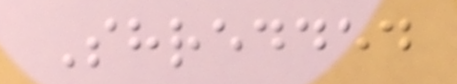Shredded
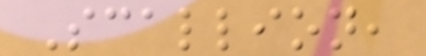Scallion,
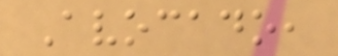Avocado,
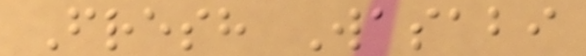Fresh Wasabi
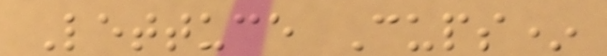Lettuce Cups*
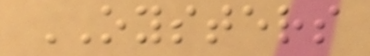OYSTERS
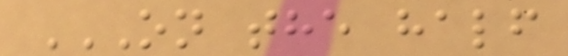ON THE HALF
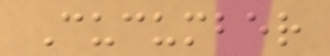Cucumber
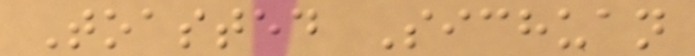Toasted Sichuan
